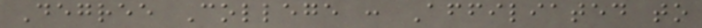Degree College : Affiliated to
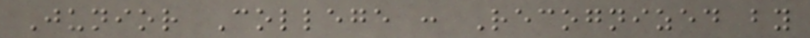Junior College : Recognized by
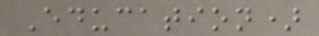Education)
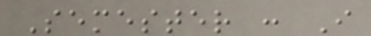Semester : I
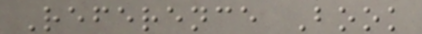Reference Book
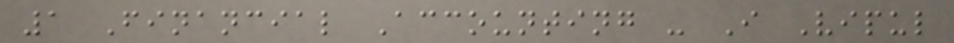1 Financial Accounting - I Vipul
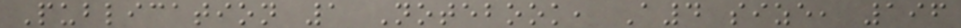Publication 1 Notebook, A4 size, 196
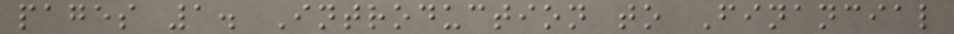pages 1. Introduction to Financial
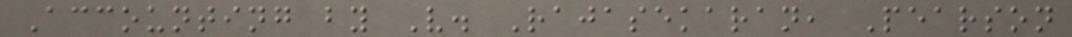Accounting by V. Rajasekaran, Pearson
